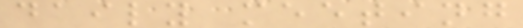daily meeting
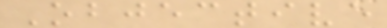Objective
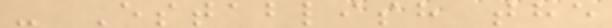- Establish the
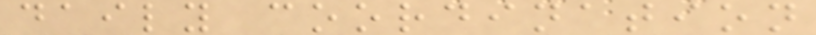daily coordination
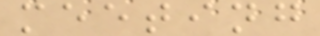meeting
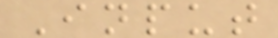Input
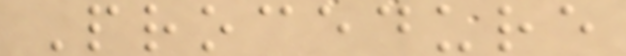Procedure
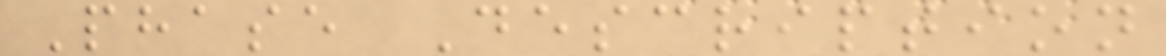Phase Description
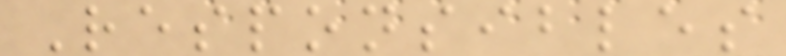Responsibles
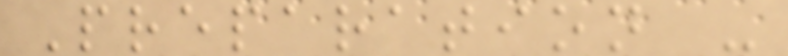Preparation -
